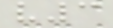v3
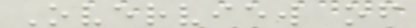Overview of
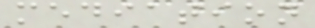mediation
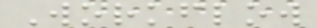Workflow
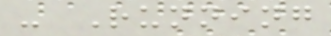- Running
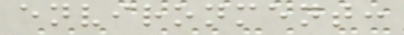environment:
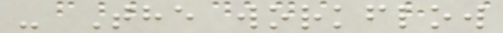- The workflow
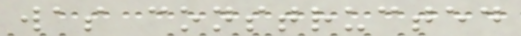was constructed
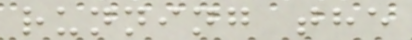running the
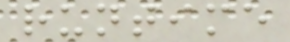runtime
